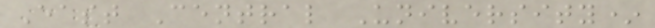East Central University*
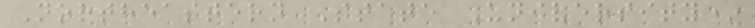Northeastern State University*
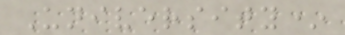University*
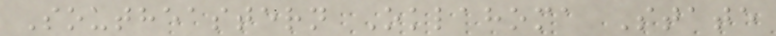Southeastern Oklahoma State
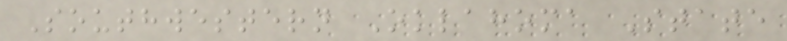Southwestern Oklahoma State
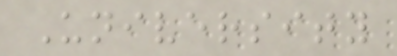University
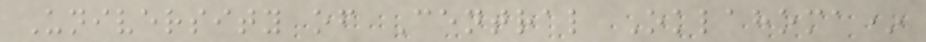University of Central Oklahoma*
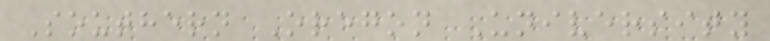Southern Oregon University
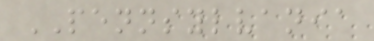PENNSYLVANIA
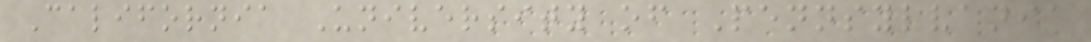California University of Pennsylvania
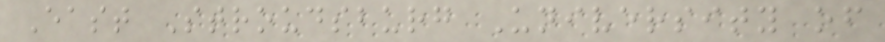East Stroudsburg University of
